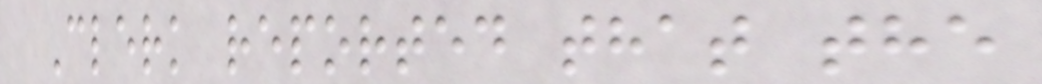Clerk reported that the
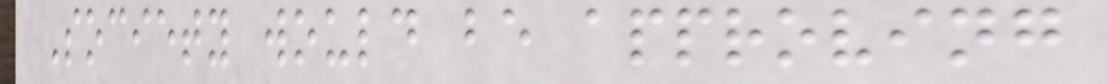Society would be approving
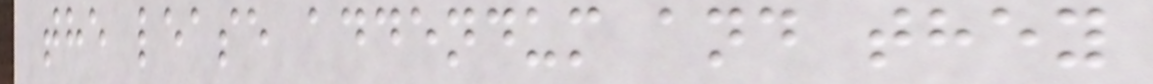the lease addendum and they
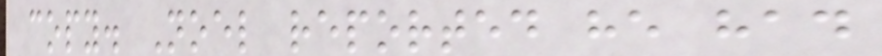copy. Noel reported he had
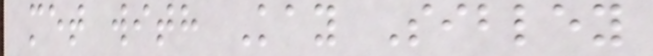met with Kay Sibley
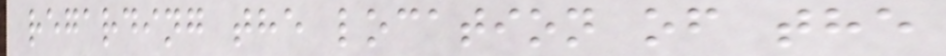regarding the location of the
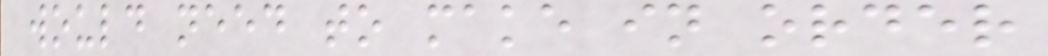would need to make in order
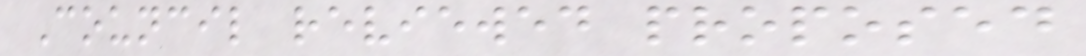Council reviewed proposed
